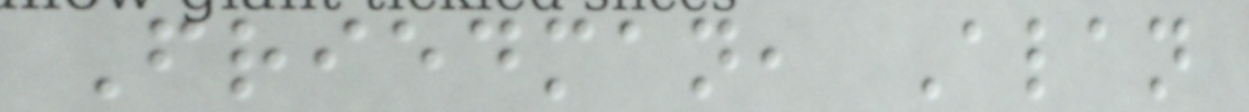Friedman, Alan
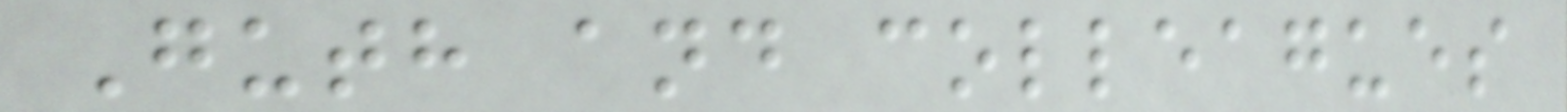Guth and colleagues
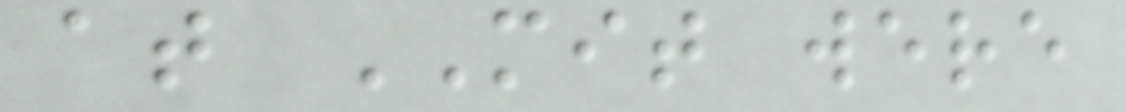at MIT were
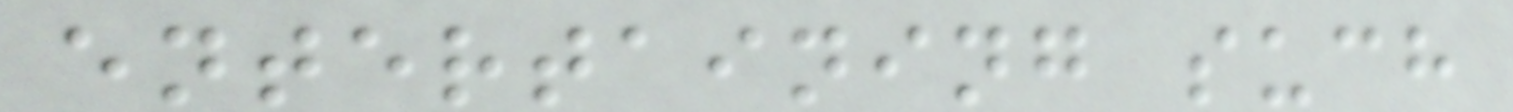entertaining such
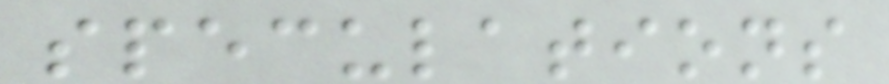speculations
